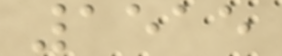1515
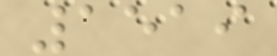1519
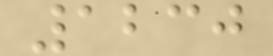1230
